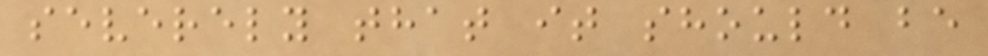severely that it should be
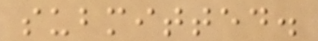submitted.
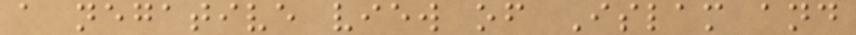a negative view of Islam and
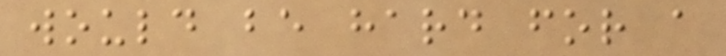would be hard for a
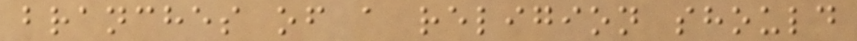branches of a religion should
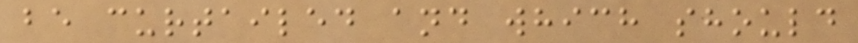be curtailed and which should
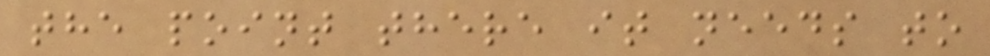the point there it needs to
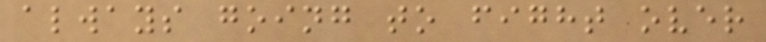always going to fight over
